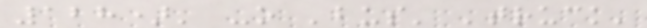128)' -o 'bus' 'truck'
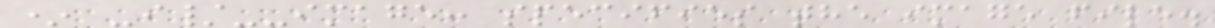* -i/--image: specifies the image file.
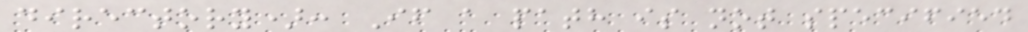directory): If a path is not specified
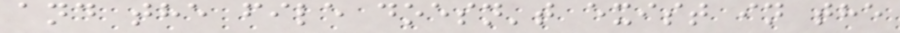and the file doesn't exist in the
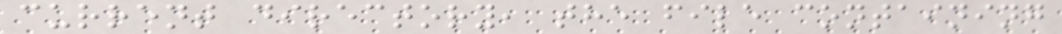current directory, the file containing
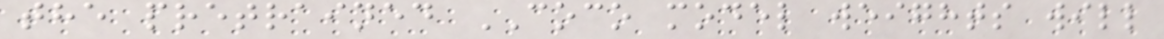the pretrained COCO model weights will
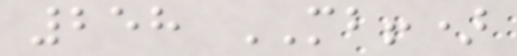258 MB!)
